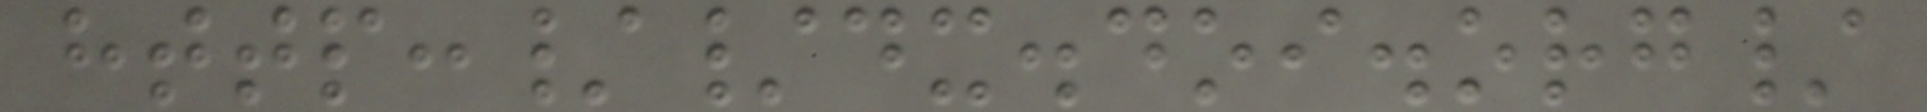http://dx.doi.org/
